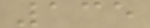135
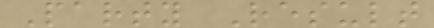Party Result
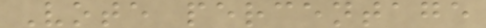Vote percentage
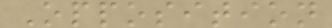Opposition
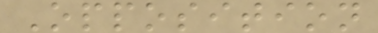Opposition
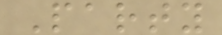Party
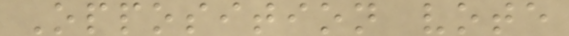Opposition vote
